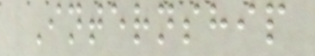Internship
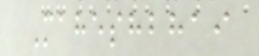Maheshbhai
